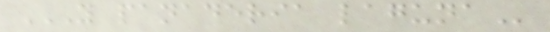Y PANADERIA LAGUNA
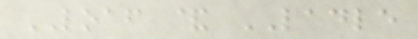LOAF & LADLE
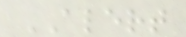ALERT
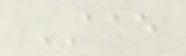AAE
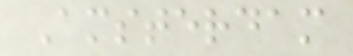Amsterdam
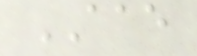AAE
